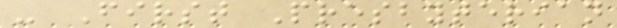- First Presbyterian
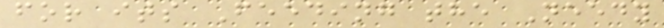for its Feeding the Needy
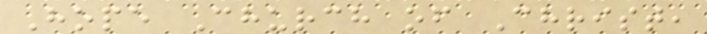Hope Church of Christ,
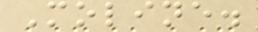Moline.
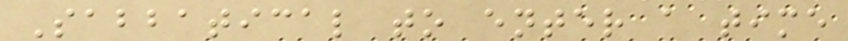Sabbatical to enter a time
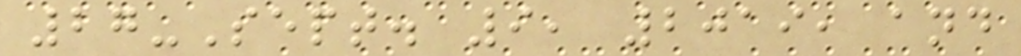27-Sept. 9, 2019, and
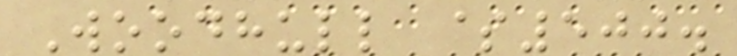Woodhull $500.
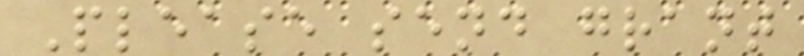Please send grant
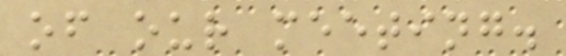of our meeting.
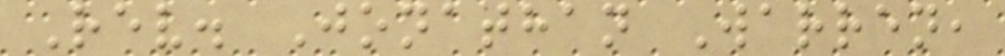Rev. Jonathan Warren,
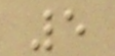5
